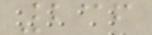236
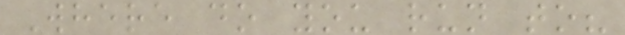Where do you run to?
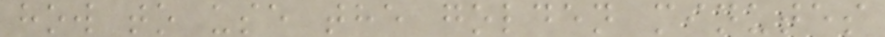how to use the golden minutes
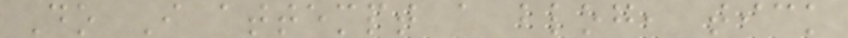Do I attempt a blog, tick
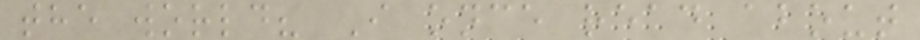the world? I once read about
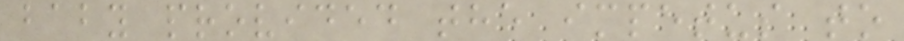baby provided the impetus to
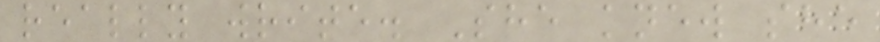really write. She knew she
